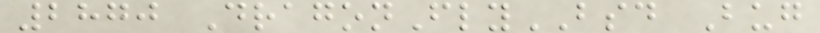2870 DragonFlyBSD Bug
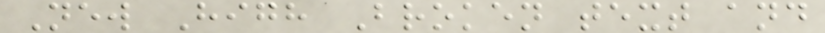New High Broken text and
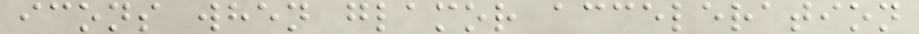icons when glamor acceleration
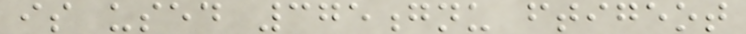is used 375gnu ftigeot
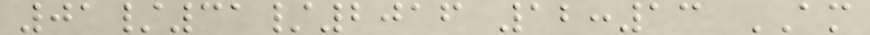01/31/2016 12:13 AM
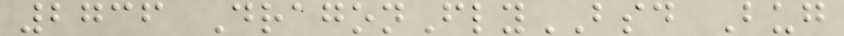2736 DragonFlyBSD Bug
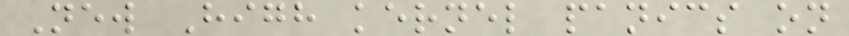New High kernel panics on
